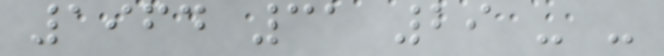1964 31 29 - -
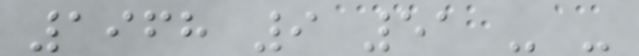1968 9 51 - -
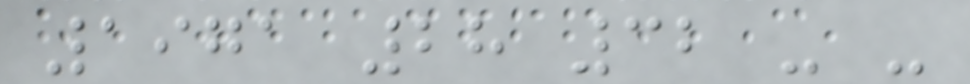1971 28 32 - -
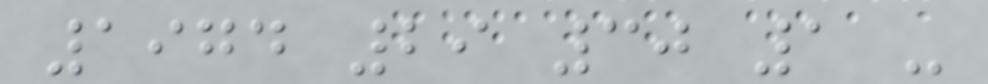1974 29 30 1 -
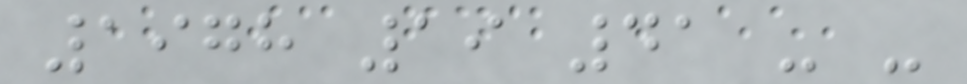1978 19 41 - -
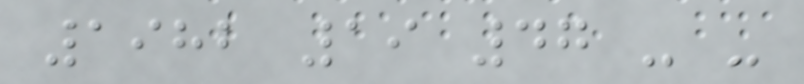1982 19 47 - -
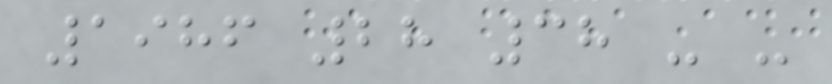1986 28 38 - -
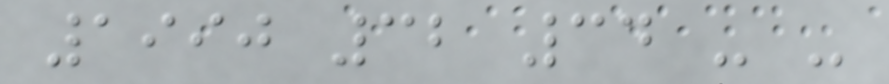1990 32 34 - -
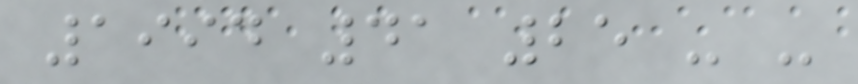1994 41 25 - -
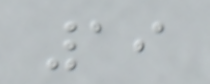19
